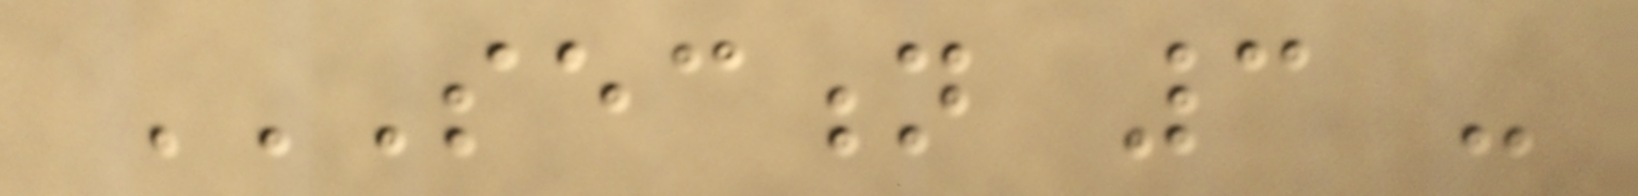SECTION 3 -
